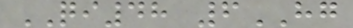QI48 6HG
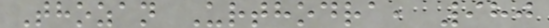Thozan Urthodra, 980
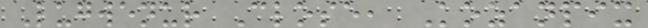Lugwenur Close, Kozanpix
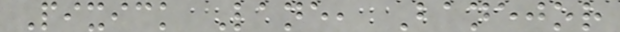Pixick Lane, Banejor
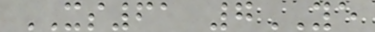XS61 7YE
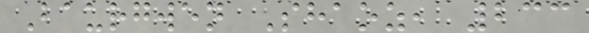Baurgwen Shaoz, 233
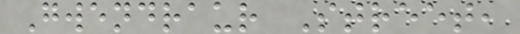Gwendraur Street,
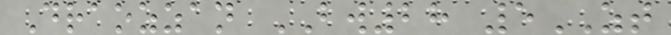Draozzan BW28 5ZT
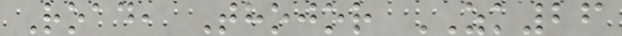Road, Thojor ZK26
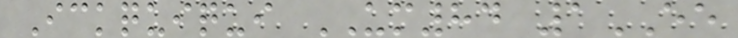Ickquiqui UM84 1EE
